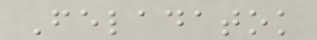Feladatok
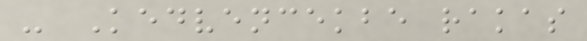- Kedvencekbe rakas
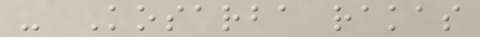- Kosarba rakas
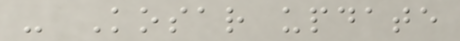- Kosar update
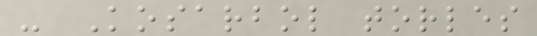- Kosarbol torles
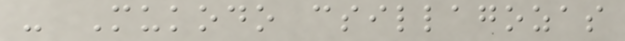- Mukodo csillagozas
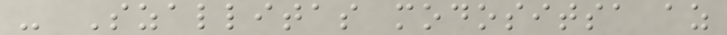- Szallitas modositsa az
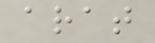arat
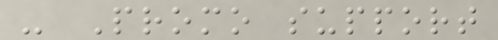- Promo support
